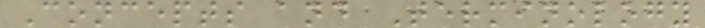Concepts and Terminology
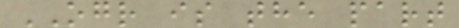OGR is the part
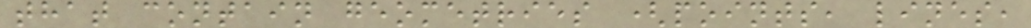that contain geometries (points, lines,
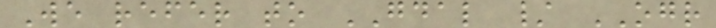We refer to GDAL / OGR
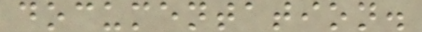documentation.
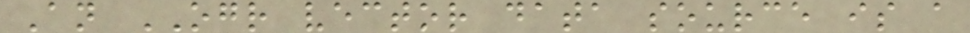An OGR vector data source is a
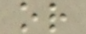or
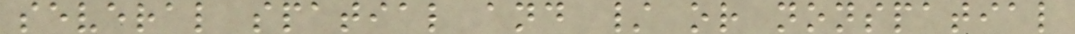several spatial and / or nonspatial
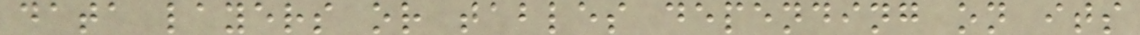data layers or tables depending on its
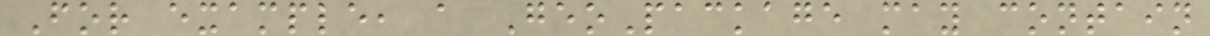For example, a GeoPackage may contain
